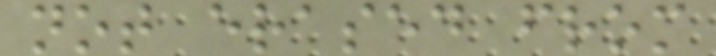not erased from
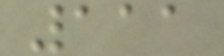111
